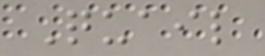Quail
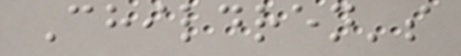Children's
